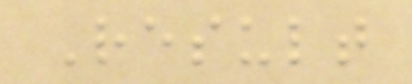Result
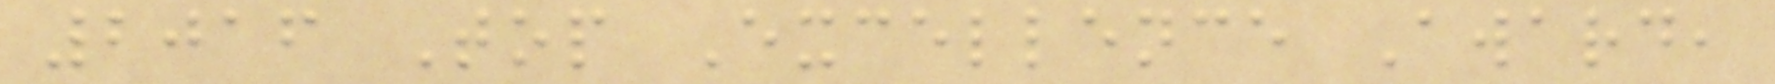2016 Top Excellence Award,
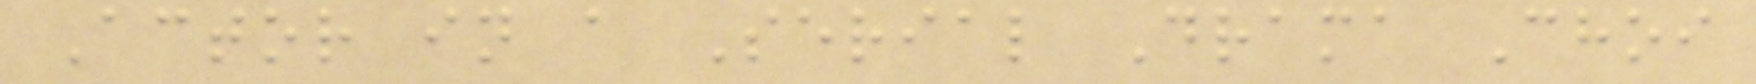Actor in a Serial Drama Choi
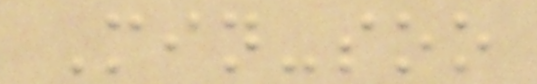Min-soo
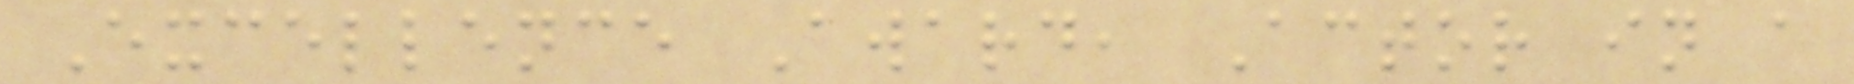Excellence Award, Actor in a
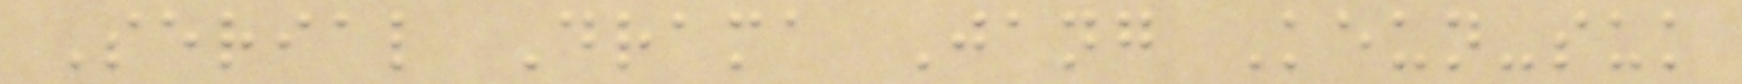Serial Drama Jang Keun-suk
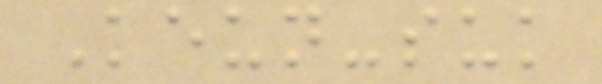Keun-suk
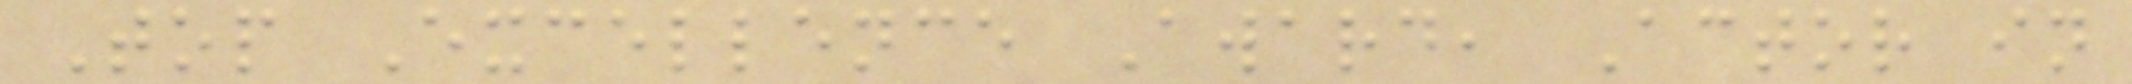Top Excellence Award, Actor in
